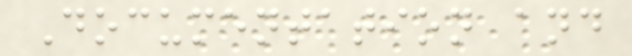Documentation and
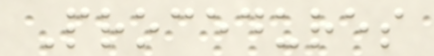Procedures
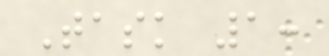Task 1:
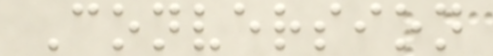Conversion
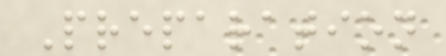Preparation
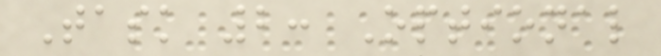Task 2: Optional
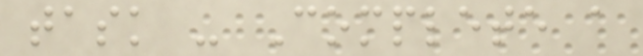task - Complete a
